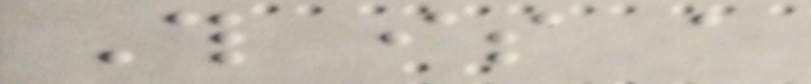This is a
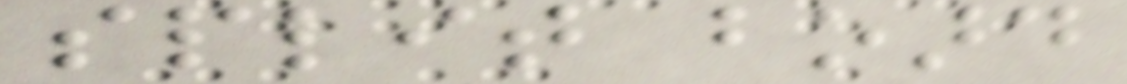split board
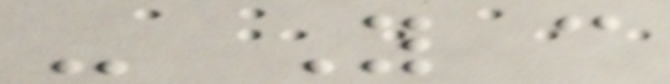- You can
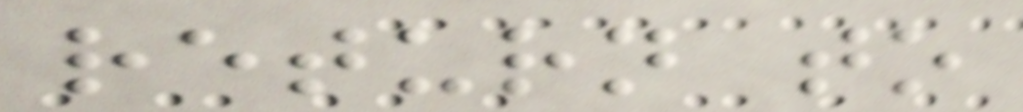return to
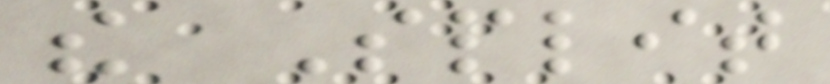the Split
